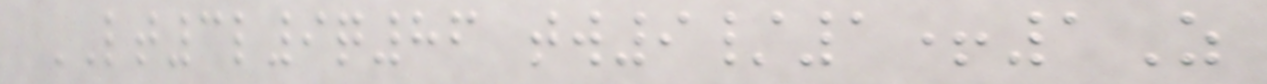LT3l9q86 tw9/1+1Z
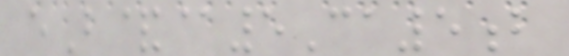eB&@5Ca5b
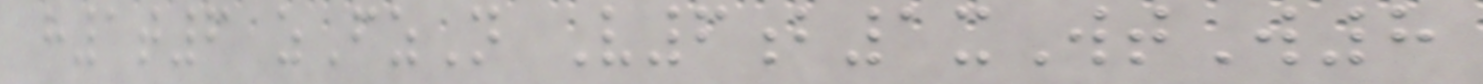h1t6 zFzN V6b1xWtW8
